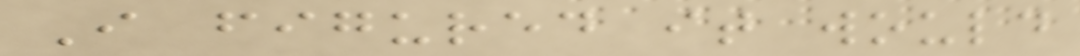I figured it would
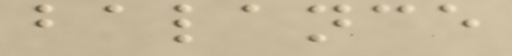balance
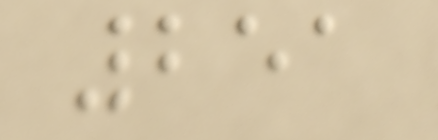251
